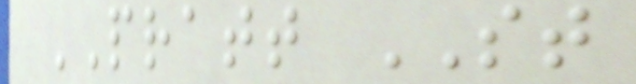PRATT ST
